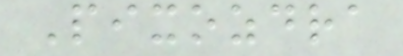Pixozdra
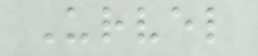Urvel
